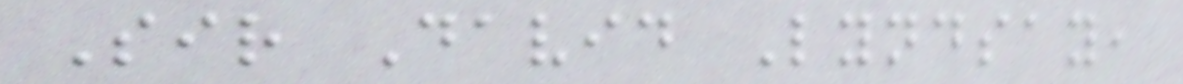Sir David Lyndsay,
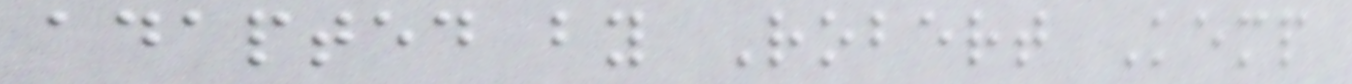adapted by Robert Kemp
